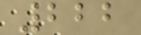222
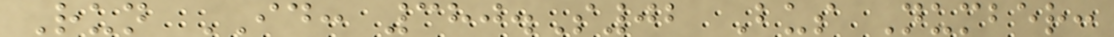Run ID: 380.S02 Bus Number:
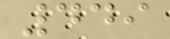449
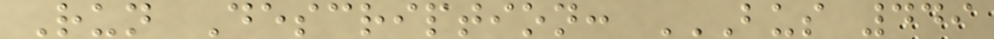Run Description: BUS 449
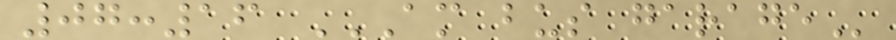07:16 AM BUS GARAGE
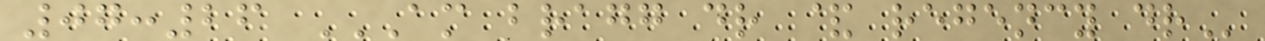07:26 AM BRAGG DR & REGENCY DR
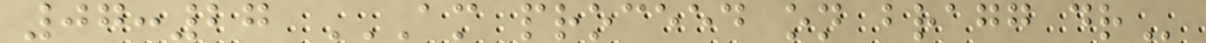07:27 AM PROCEED ON BRAGG DR
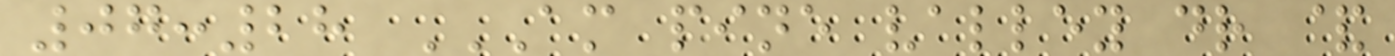07:28 AM PINE VALLEY DR &
